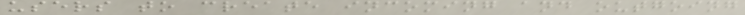users to create incoming and outgoing
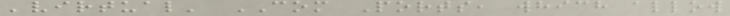'virtual' COM Ports, which allow
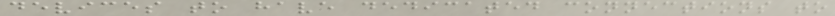devices to have dedicated connections to
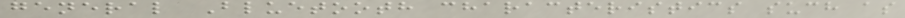general Bluetooth characteristics such as
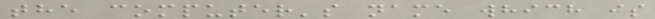the computer's name which is
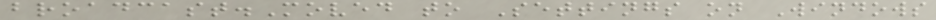broadcast.Moved to Settings on Windows
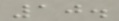10.
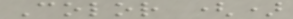Color ()
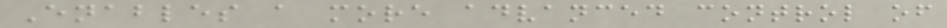Enables a more advanced control of
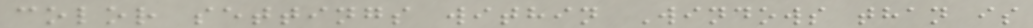color settings within Windows than is
